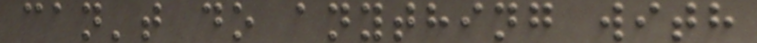can't do anything with
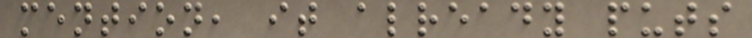mention, it already puts
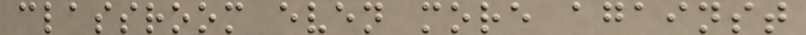classroom even more against
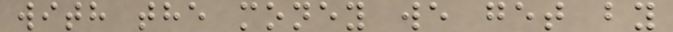with the money we get by
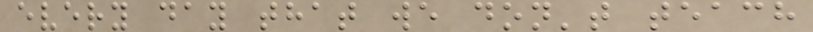every day that we don't teach
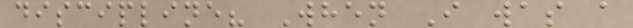discipline? When I was a
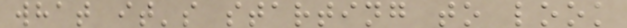what it's starting to look
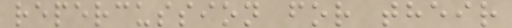repercussion for their
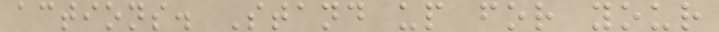actions. Stand up for your
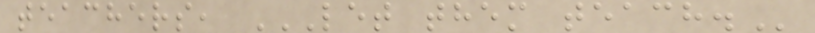teachers, LET THEM TEACH.
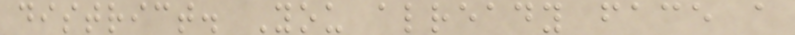district. You already face a
